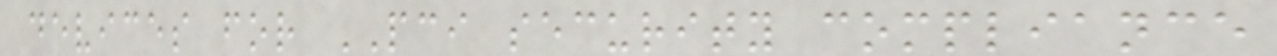devices for PCI security compliance
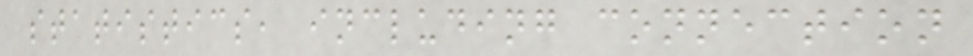statistics, including connection
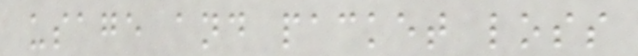usage and packet loss
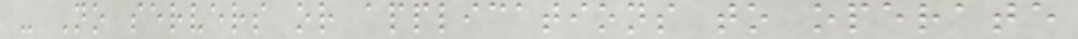- No servers or applications to operate
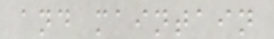and maintain
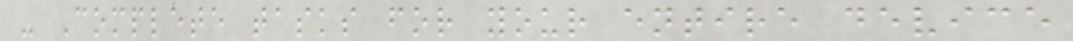- Complete tasks for your entire device
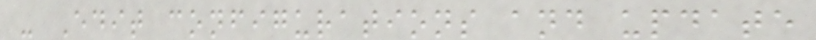- Edit configurations and update
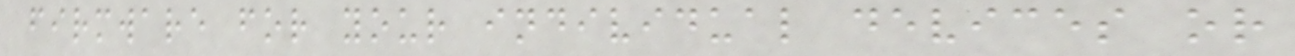firmware for your individual devices or
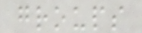groups
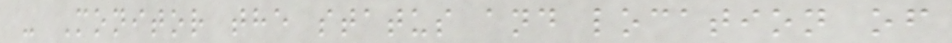- Monitor the status and location of
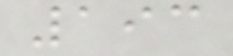193
